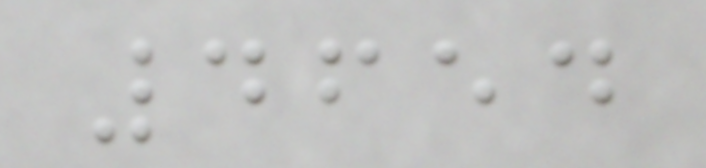4654
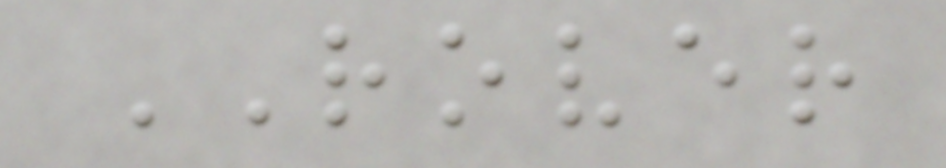ROVER
